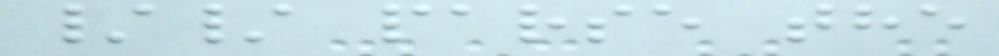// parse the
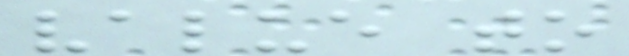value to
